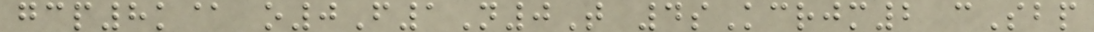gcp8k@ o0F1N0T 4sKcrjm2 cSbp
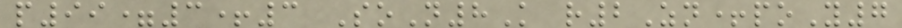p99=3+3 SoN8K r2Zn+poY7
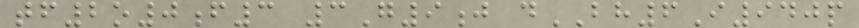tf2o0f3 3G9j dBH6I940p
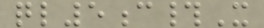ql5c#X
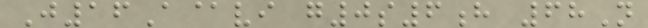J16A@vi g0s6h 68N
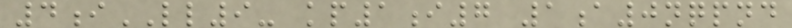4iLL9- kp1i7 1a0nqpnd
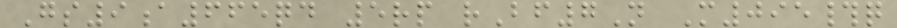Gs9a665qd 5rp rBf7N M095#q
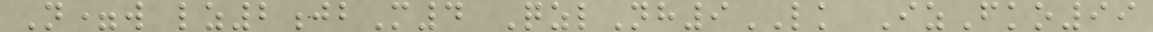N=w lz2jbM4 QzlNh9LK IzFko99
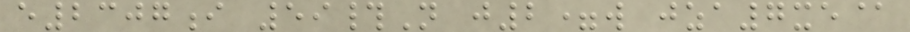e2307i 59#N j2=w jza7xe@
